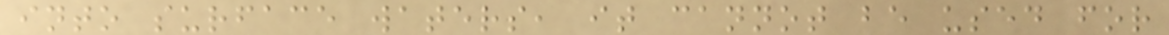into surface waters, it cannot be used for
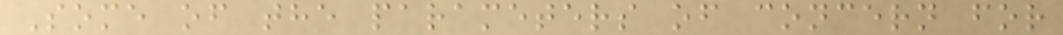Some of the parameters of concern for
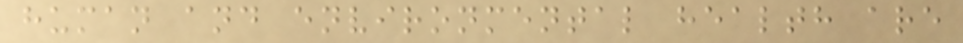human and environmental health are
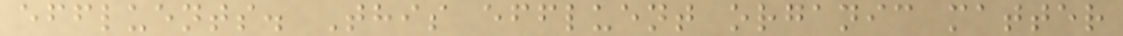effluents. This effluent organic matter
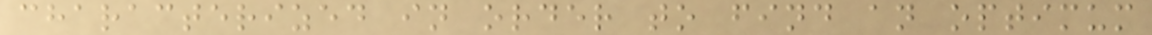characterized in order to find an optimum
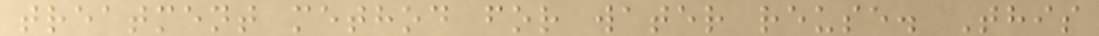treatment method for water reuse. This
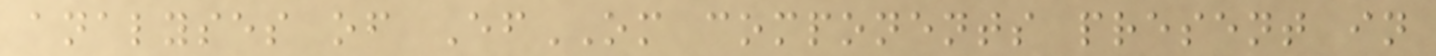analyses of EfOM components present in
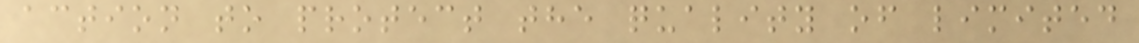action to protect the quality of limited
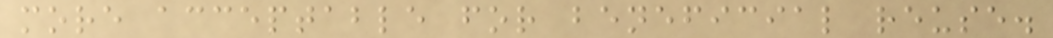more acceptable for beneficial reuse.
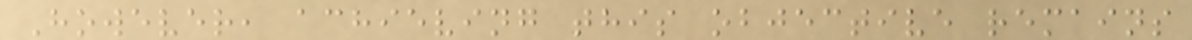However, achieving this objective remains
